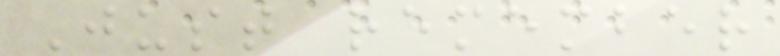Just remember
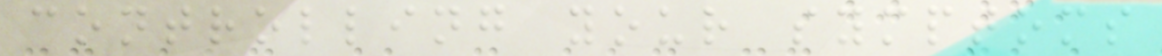controlling your symptoms
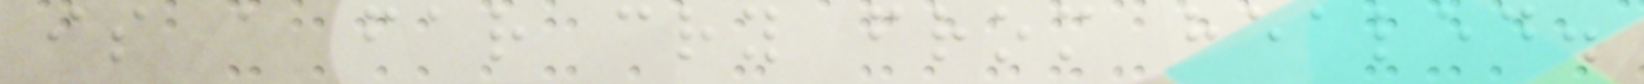is a far cry from healed.
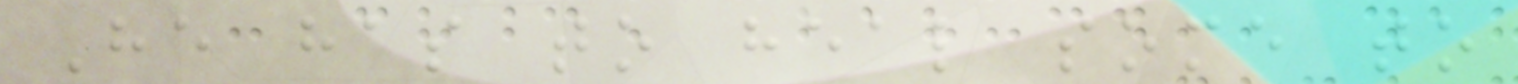He has to heal some to
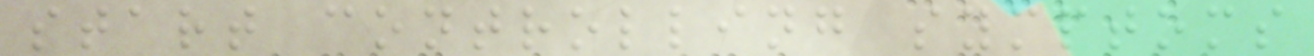start controlling symptoms
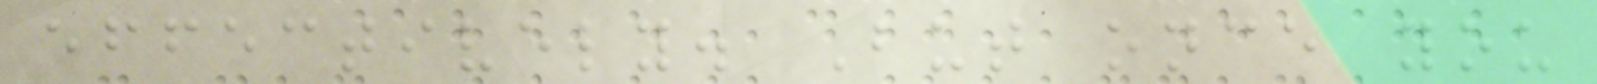effectively. But once you
